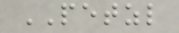PETZL
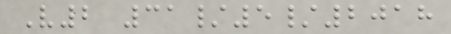V2 31/5/2018
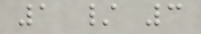1 / 3
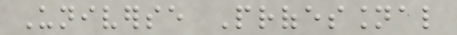Universe Professional
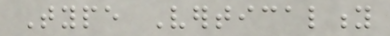Type Verticality
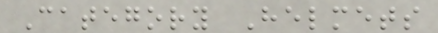Category Helmets
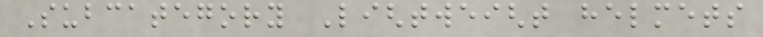Subcategory Lightweight helmets
